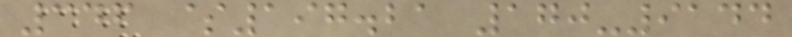346 $197.21 170-9144
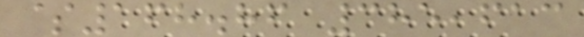$168.86 385,613
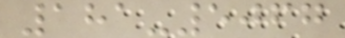181-5067
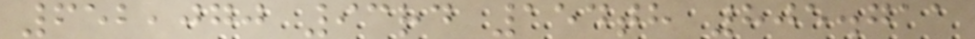652,070 93rd 154th 805.711
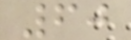60
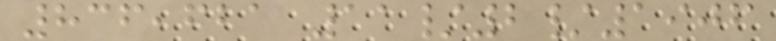836,621 11/2/1906
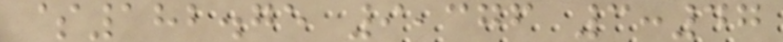$182.75 9,376 3:47
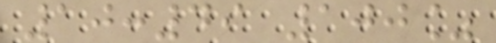10:49 100%
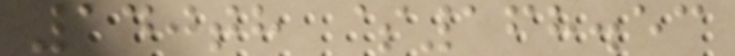140th $168.53
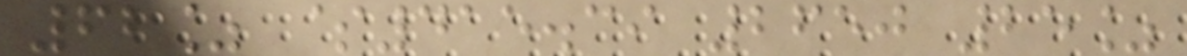62% $415.39 2650 25%
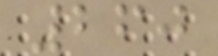260
